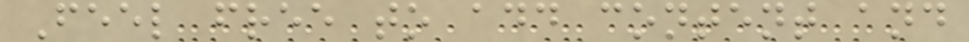Feel free to add content and
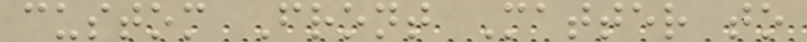custom Front Matter to
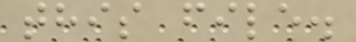this file.
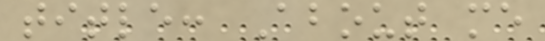title: About me
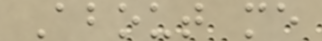About me
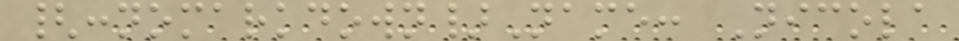{:nomarkdown}Name: Nicola
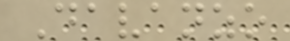Davanzo
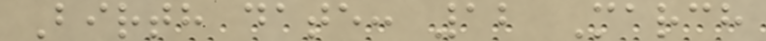Birth date: 12 March
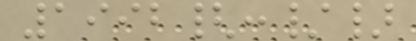1992{:/}
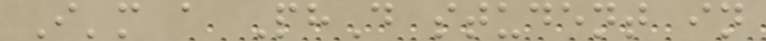I'm a PhD student in
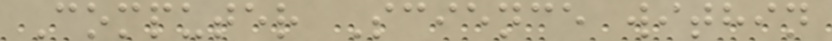Computer Science within
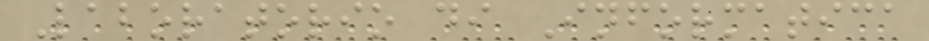Laboratorio di Informatica
